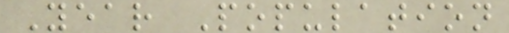Year Population
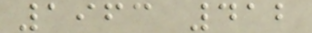1963 412
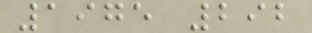1975 292
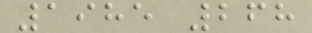1985 268
